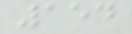154
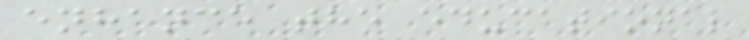enhance the educational
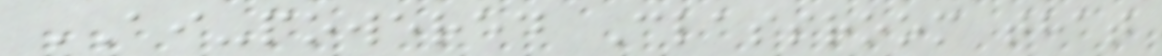AI-powered Classroom that
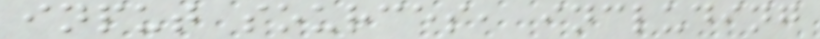input sources, including
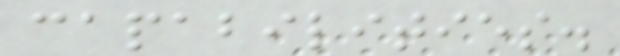capabilities.
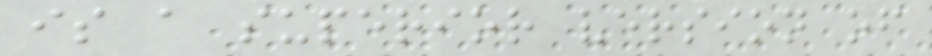is a superior version of
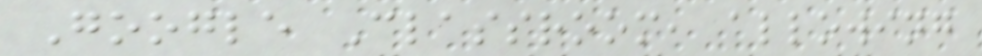Google Classroom, allowing
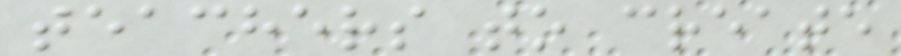teachers to create
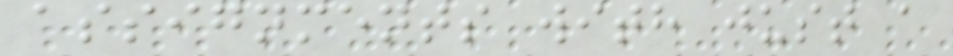assignments with just a
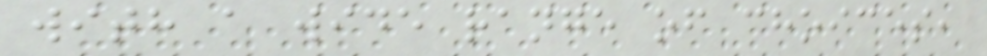with a wide range of choices,
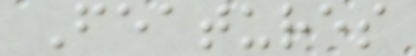Features
